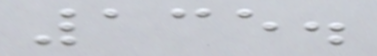135.
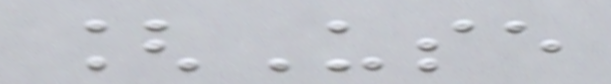[Use
